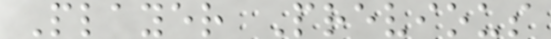Player Previous
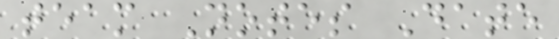team Notes Date
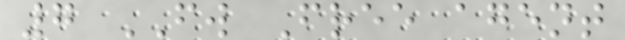7 FW Free agent
